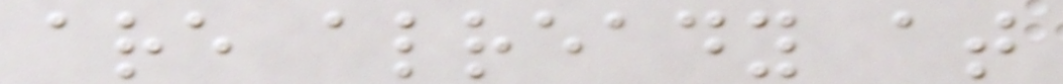are already at
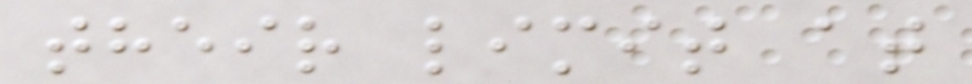their limit at
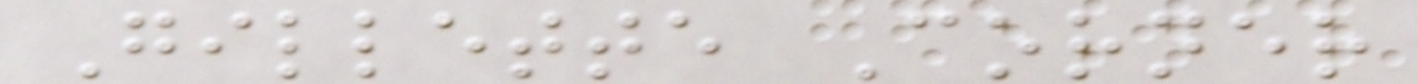Gillette Corner
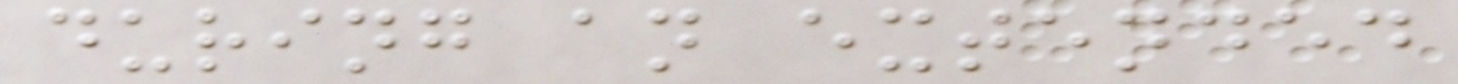during an extended
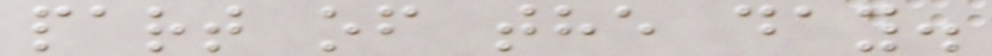part of the day.
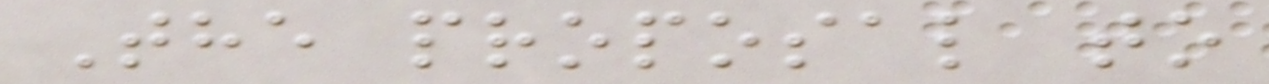The proposal to
